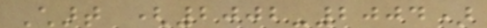Chart (2002-2004)
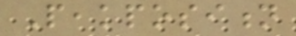Peakposition
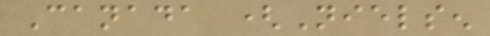Canada (Nielsen
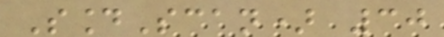SoundScan) 30
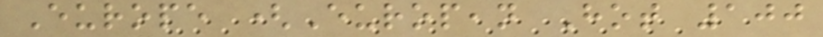Europe (European Hot 100
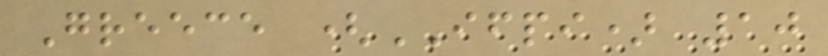Greece (IFPI) 10
